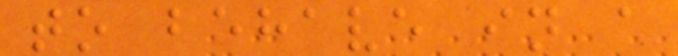to behave in a
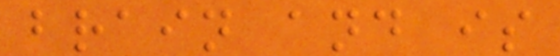brain and is
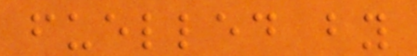fuelled by
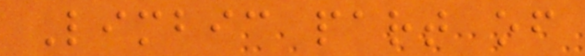Limbic part of
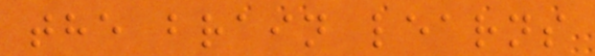the brain learns
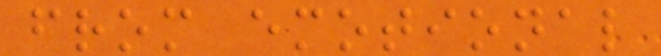from emotional
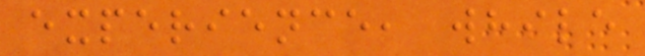experience, while
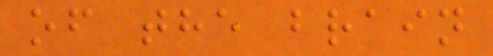of the brain
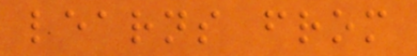learns from
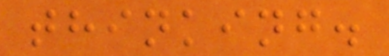thinking.
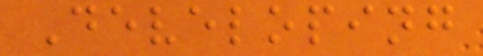Developing
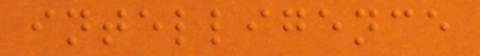intelligence
